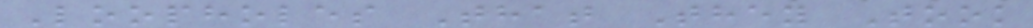Loopholes That They Took
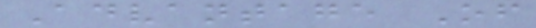Advantage Of
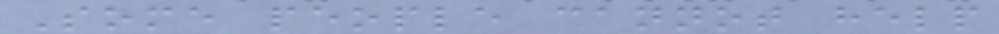Some people cannot help
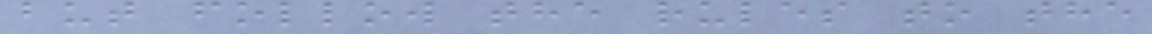but follow the rules to the
